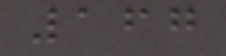167
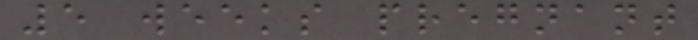5 weeks pregnant
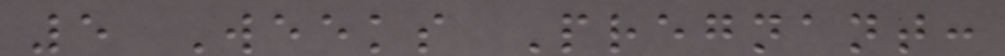5 Weeks Pregnant:
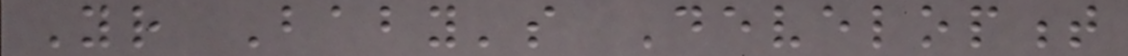Your Baby's Development
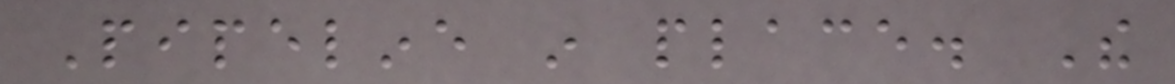Pipeline in place. The
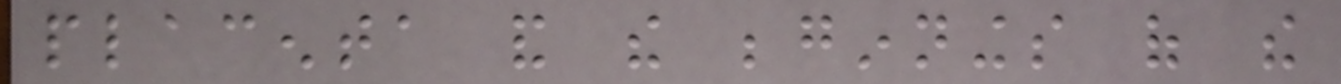placenta and the beginnings of the
